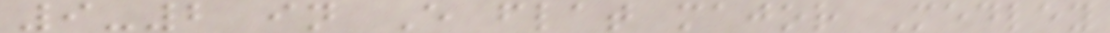9-2 in E flat major Medley
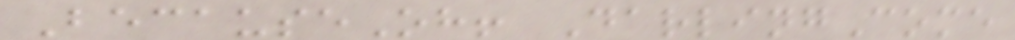BecauseOh! DarlingCome
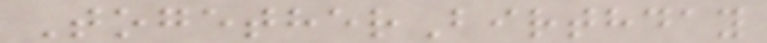TogetherBirthday
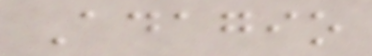Adagio
